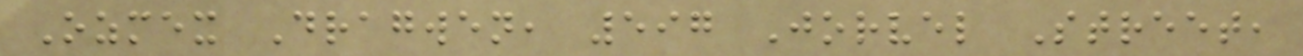Ozmex Dragwen, 597 Jorvel Street,
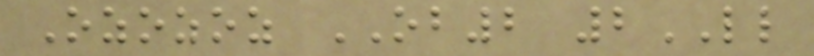Ozozoz OB2 2LL
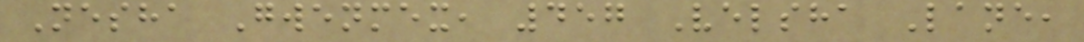Nesha Gwenmex, 457 Velsha Lane,
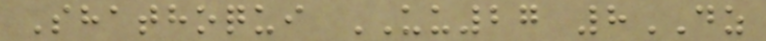Shathoqui UU27 8DZ
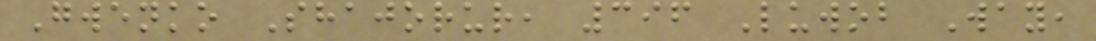Gwenko Shajorur, 396 Luwob Way,
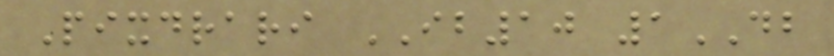Pixdrari IB10 1DB
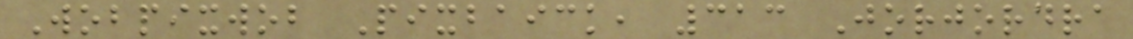Wobpixwob Pixbaick, 313 Jorjordra
